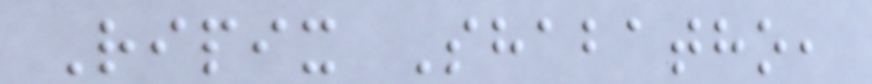Ripix Shabatho,
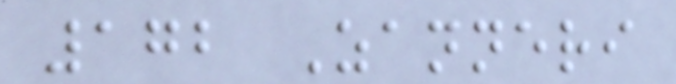172 Zanneri
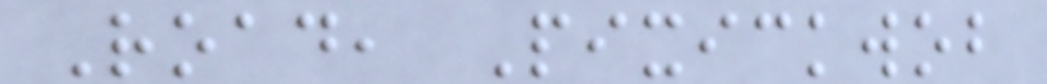Road, Pixickwob
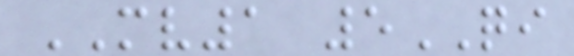MV1 5QI
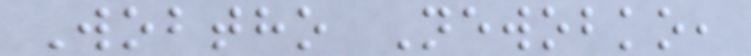Wobtho Newobko,
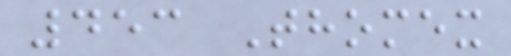453 Thomex
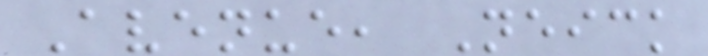Avenue, Neick
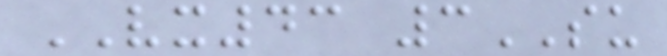VX43 3SU
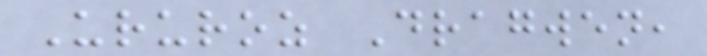Ururoz Dragwen,
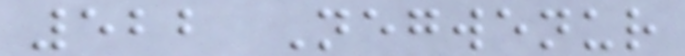522 Negwenur
